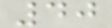40
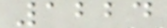1224
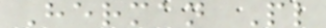Herman Pl
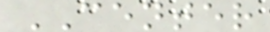CENTER
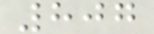807
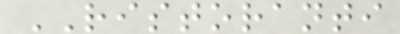RISTORANTI
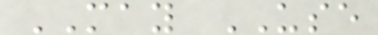MAY USE
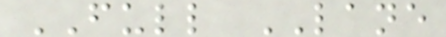FULL LANE
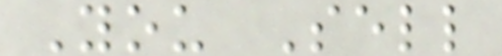You Sell
